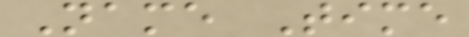Name Time
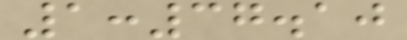1:37.10
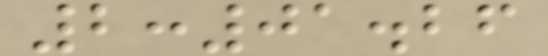2:01.26
